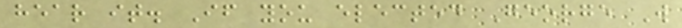hear it. If you elected George W
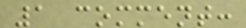1 comment:
